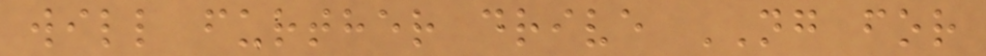will further drive NG for
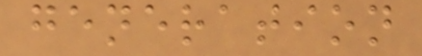generation
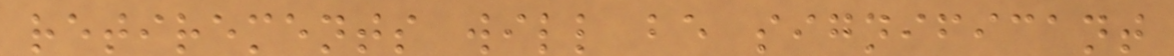retirements will be significant
